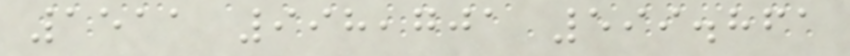1511 998,701 599.861
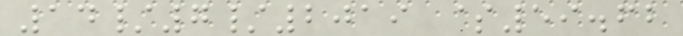14/7/2019 $59.62
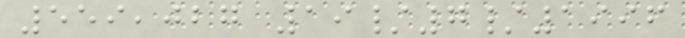559,027 19/7/1996
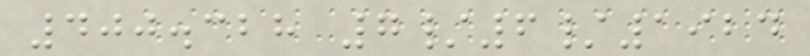400.328 7/6/1924
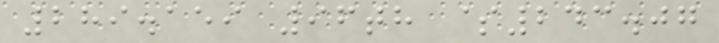289.159 96th $243.07
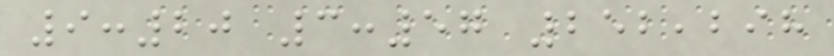9:20 3:57 252,298
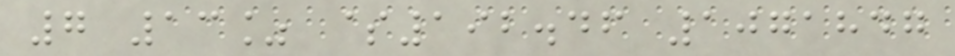7 13% $192.46 1071847
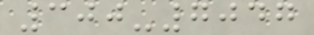300-7047
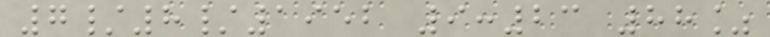7/8/1952 9:23 88%
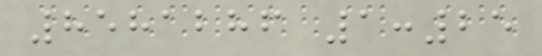8581286 1:25
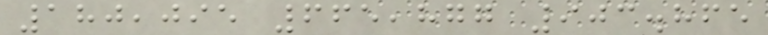180,095 665,877 903.865
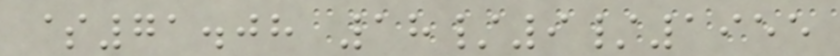$71.08 18/9/1955
